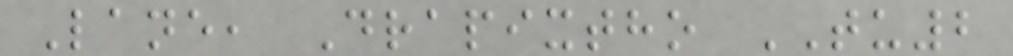Lane, Drapixtho TU2
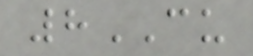8CU
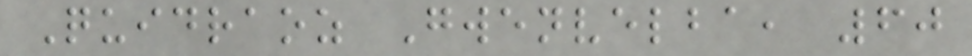Quidraoz Gwenvelba, 60
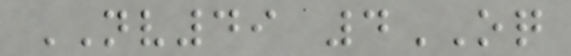NV49 4OQ
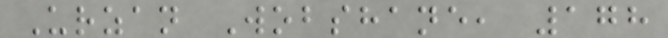Urzan Wobshane, 178
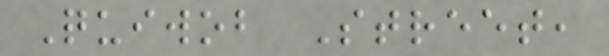Quiwob Street,
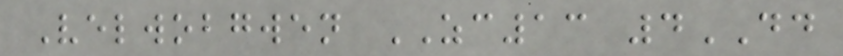Velwobgwen ZC13 4DD
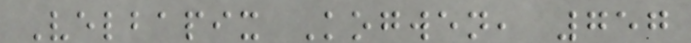Velbapix Kogwen, 757
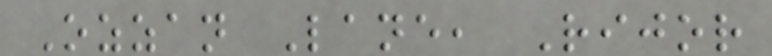Ozzan Lane, Rijor
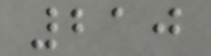210
